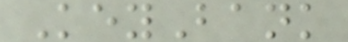KeyBank
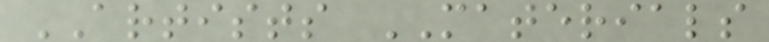ARTISTS MATERIALS
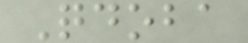Qdoba
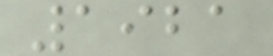1921
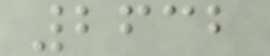2632
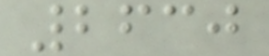2630
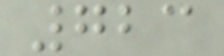723
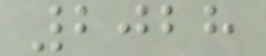2028
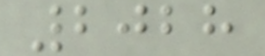2028
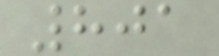801
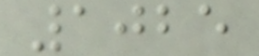1025
